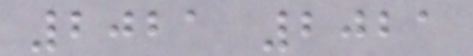2021 2021
